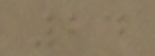24
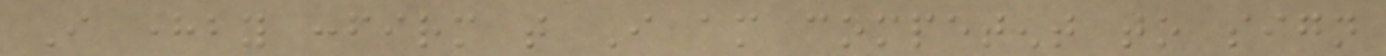I hereby confirm that I am competent to sign
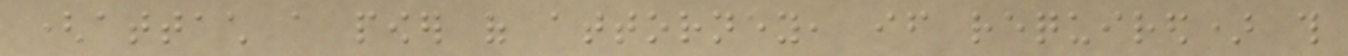(attach a power of attorney, if required) this
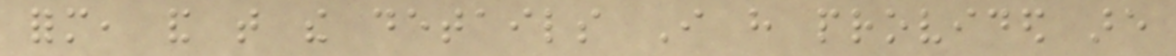form, and that the details I have provided are
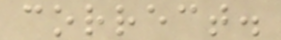correct.
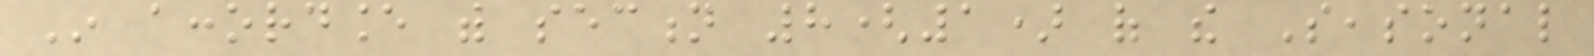In accordance with section 8(1) of the Seasonal
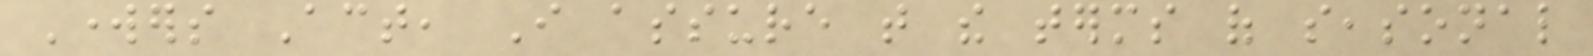Workers Act, I assure that the terms of seasonal
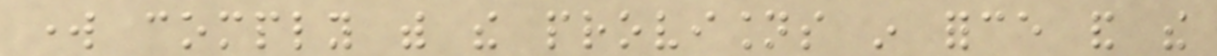work comply with the provisions in force and the
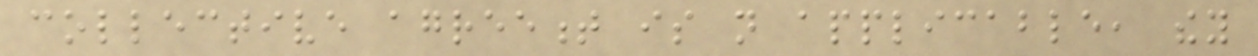collective agreement is not applicable, they
